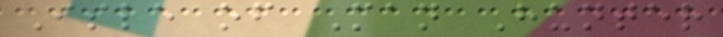Isle of Man Hunter
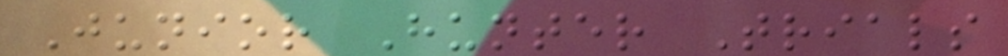Junior Hunter Trials
